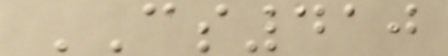CS410
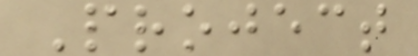Project
